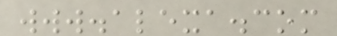www.alexa.com
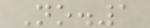No.1
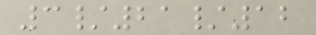3/21/12
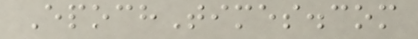EpochTimes.com
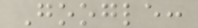Google:
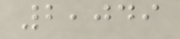2,049
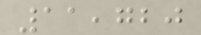11,720
